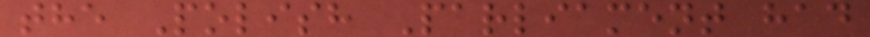the Polish Parliament had
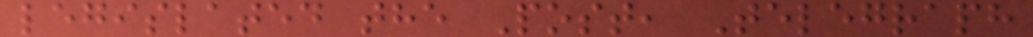legislated the Post, Telegraph
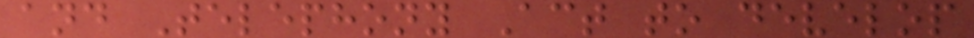and Telephony Act to develop
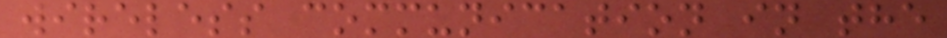wireless communication in the
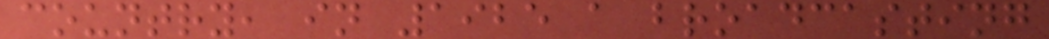country, in 1925 a broadcasting
